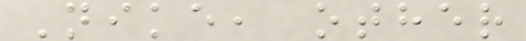Nike, other
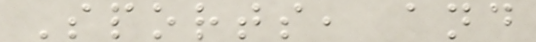Sports, and
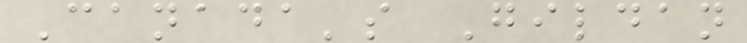Canada's Gildan
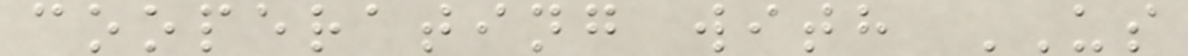cooperating with US
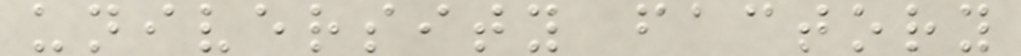university factory
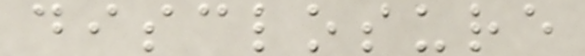disclosure
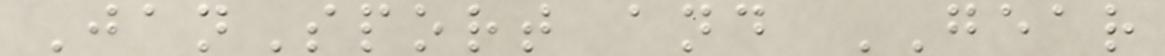JanSport and GEAR
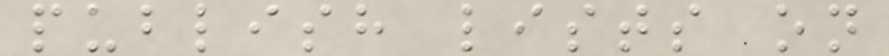publish lists on
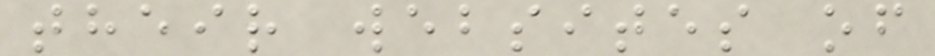their websites of
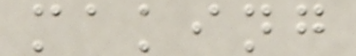making
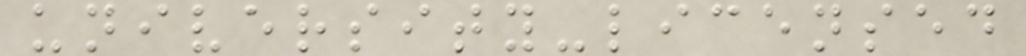university-licensed
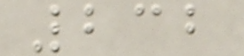232
